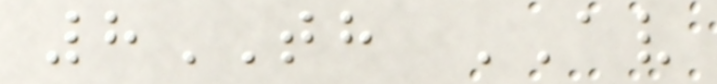8TH AV
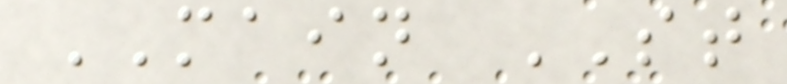MAIN ST
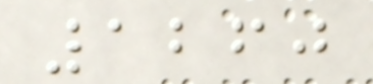1260
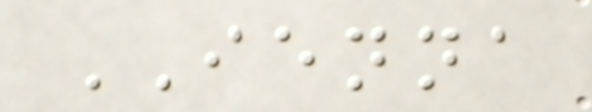IENNA
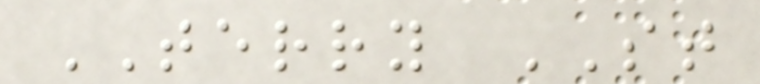TERRY ST
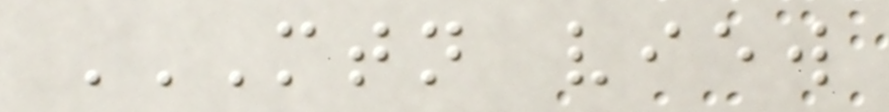MTN VIEW
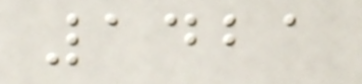1421
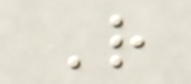R
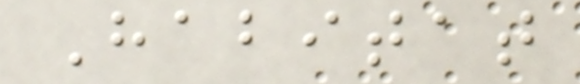Habitat
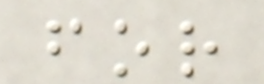for
